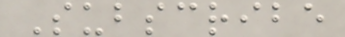Subscribe
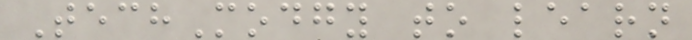TechModgy to learn
